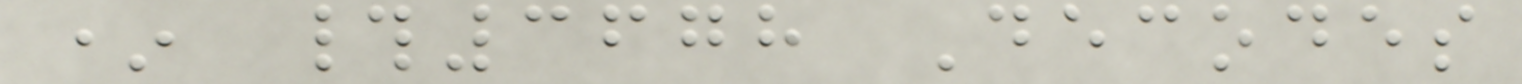* #3678 Decodes
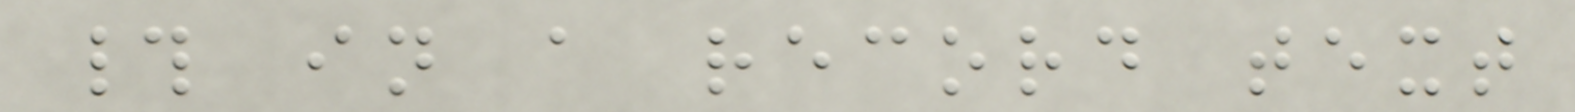# in a record text
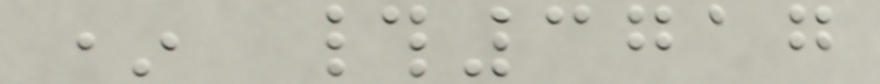* #3717
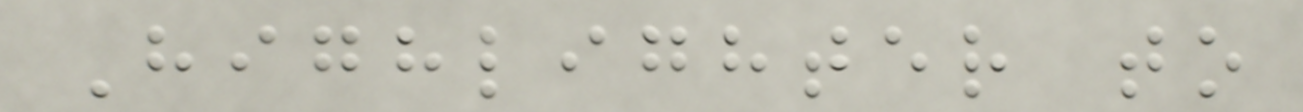Highlighter to
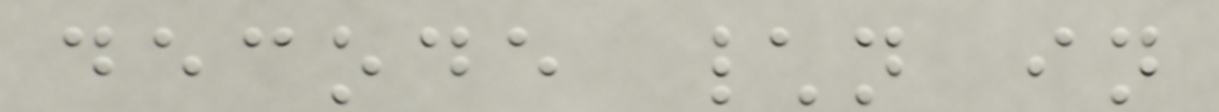decode \n in
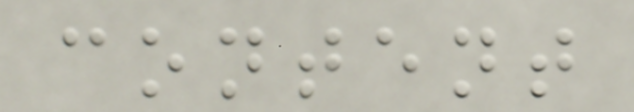content
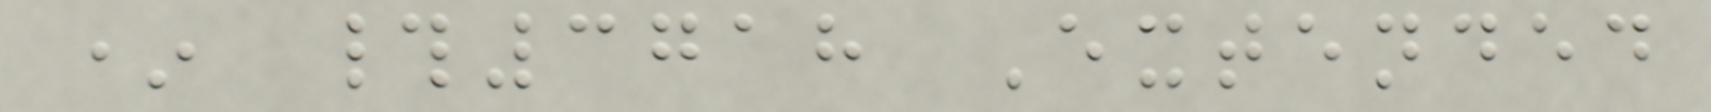* #3718 Extended
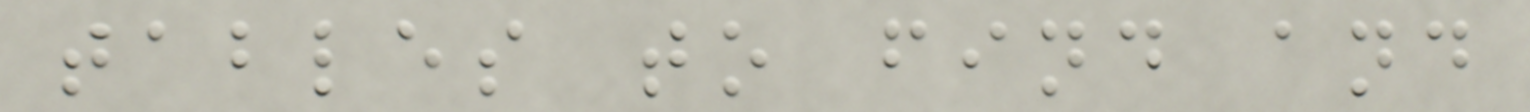tables to find and
